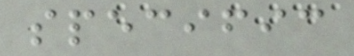specific
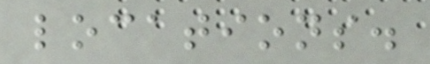locations.
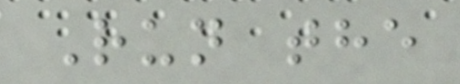Run the
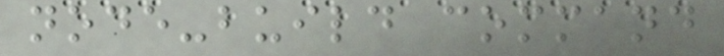node-build command
